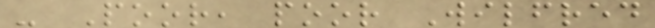- Poor, poor Wilfred
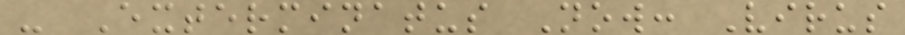- Exterminatus Now: Virus
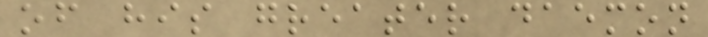of his greater daemon
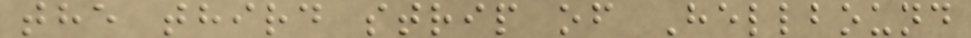the third strip of Hellbound
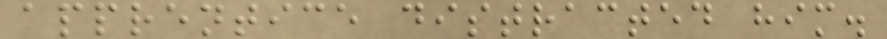apprentice distracted him.
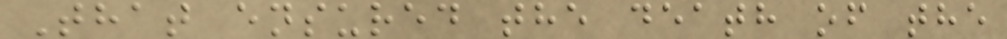That ensured the death of the
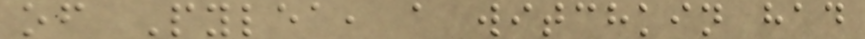of Pylea, a witchkin had
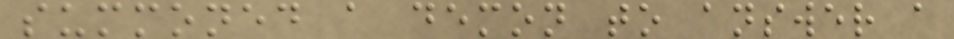summoned a demon to answer a
